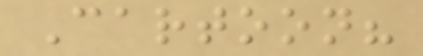Cartoon?
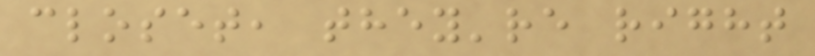closet, they're right
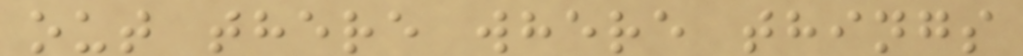out there where things
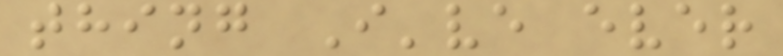thing I've ever
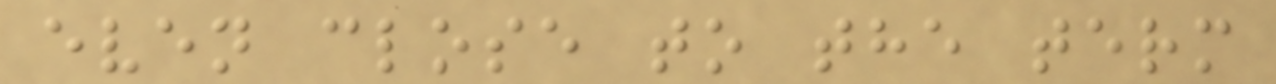even close to the term
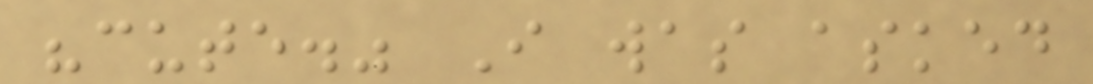"cute." I was asked
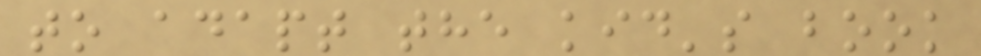to adapt the kid's book
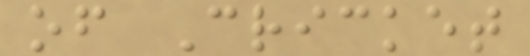of Cricket
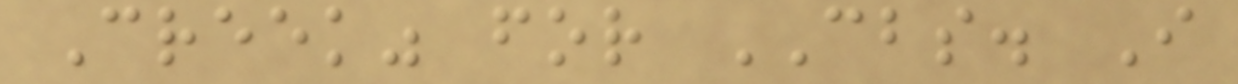Creek" for CBS. I
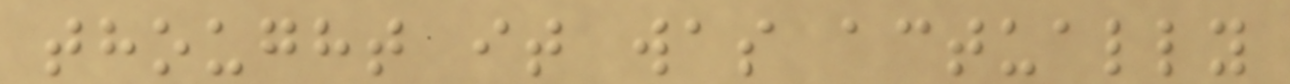thought it was actually
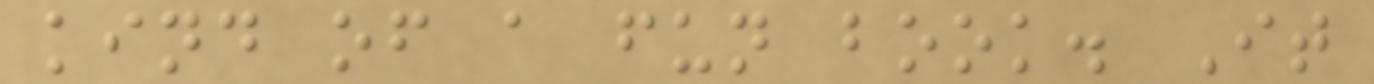kind of a fun book. It
